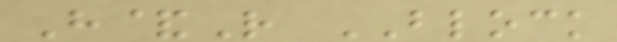H&R BLOCK
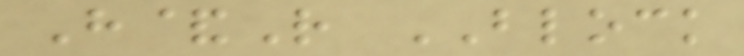H&R BLOCK
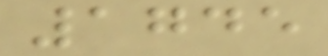1745
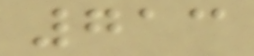713
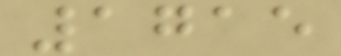1715
